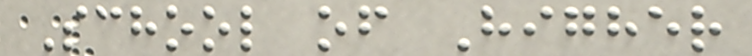School of Higher
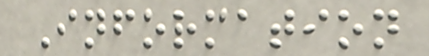Information
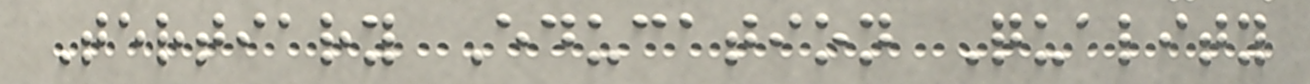Tertiary Education Quality
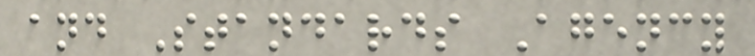and Standards Agency
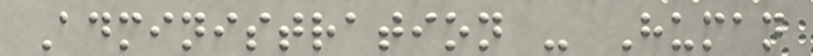Administration - Human
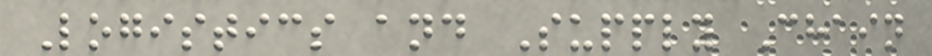Logistics and Supply Chain
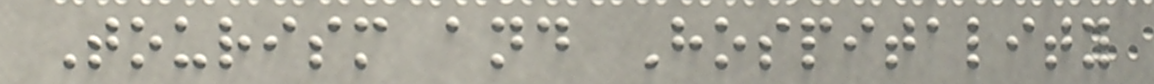Tourism and Hospitality
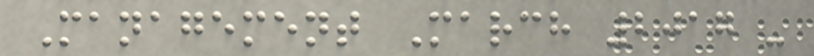Management March 2017 -
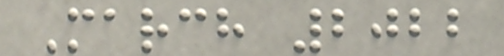March 2022
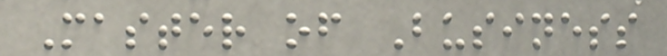Master of Business
